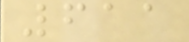611
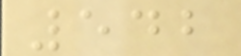542
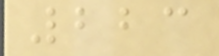223
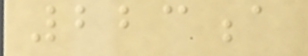223a
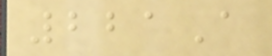221A
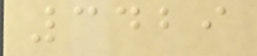3429
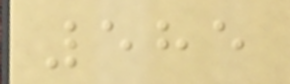585
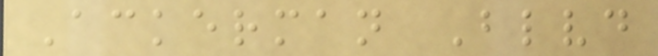Ackerman Blvd
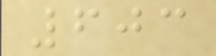603
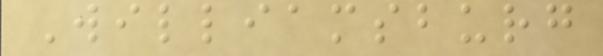Williamsburg
